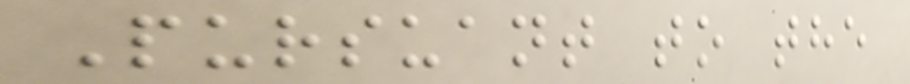Pursuant to the
